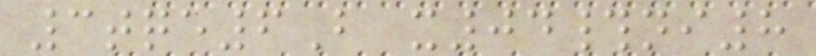3tqe6B x04#ni8
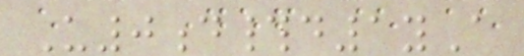U0d#d1yA
